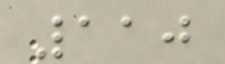110
